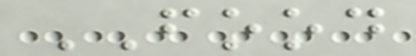FOOD
